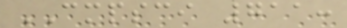CMPSCI 711:
